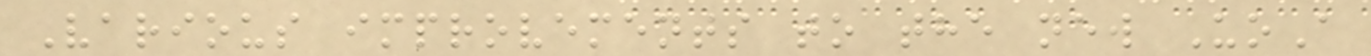Various improvements to the new UoA
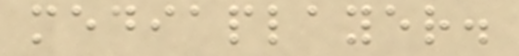mediaplayer.
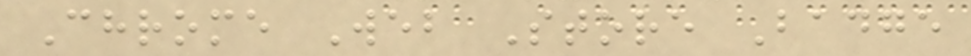Chrome Web Store Badge
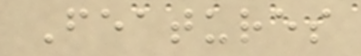Features
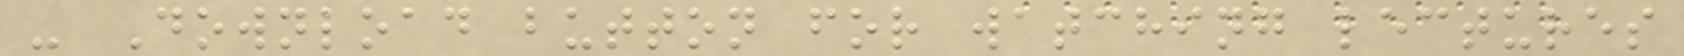- Download button for watching lectures
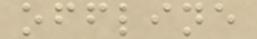offline
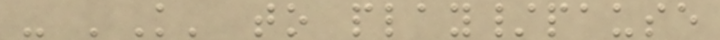- 'K' to play/pause
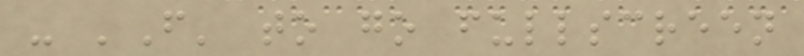- 'F' to go fullscreen
